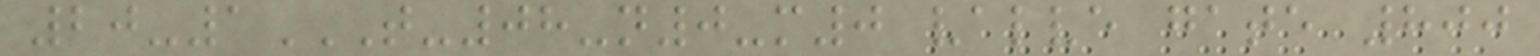20-1T-08-N0-M0 VALVE GATE 800
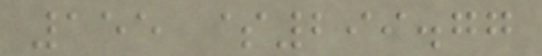155 $299.77
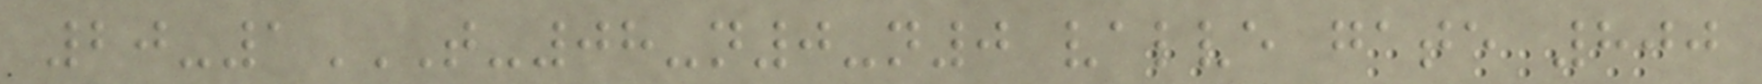20-1T-08-N0-N0 VALVE GATE 800
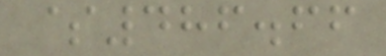$486.66
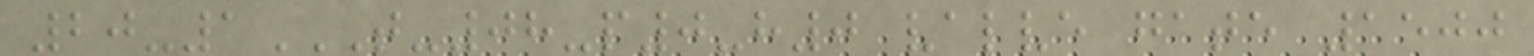20-1T-08-P0-H0 VALVE GATE 1500
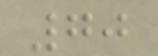70
